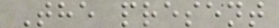The present
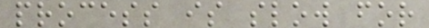process is slow for
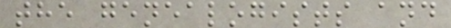the genealogists and
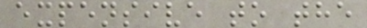expensive to the
